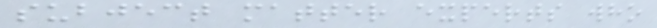subject matter experts who
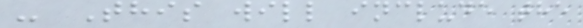- This will include the
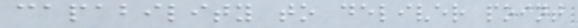capability to deliver point
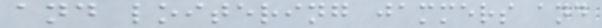and loitering jammers and
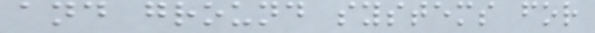and ground systems for
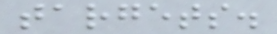targets.
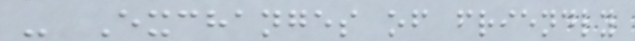- Exchanges of friendly
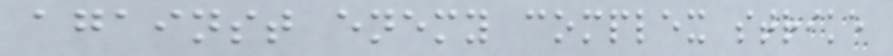against enemy complex strike
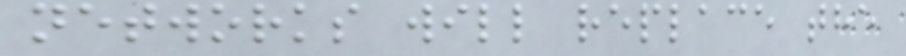networks will replace the
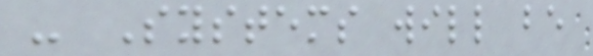- Systems will be
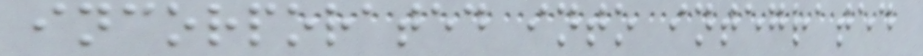incorporated into integrated
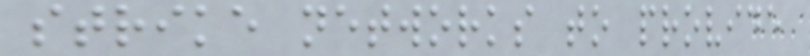strike networks to provide
